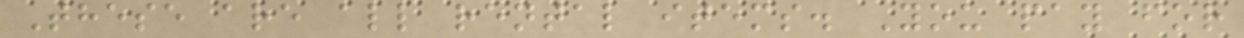These are all rental items. You pay for
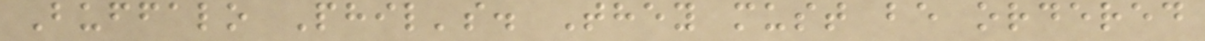Buffalo Phil's. They must be ordered
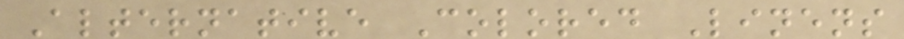Alternative Colored Linens
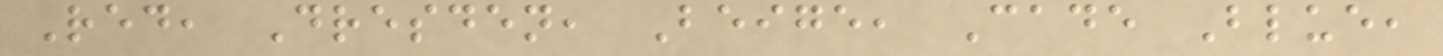Red, Dresden, Beige, Cade Blue,
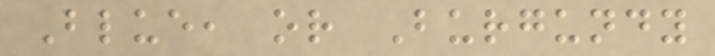Blue, or Burgundy
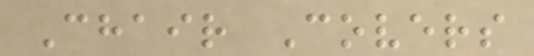Chair Covers
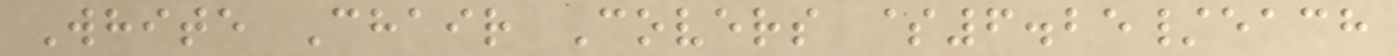White Chair Covers $6.25/each
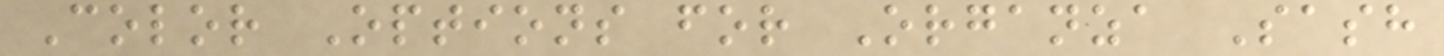Color Options for Organza Sash
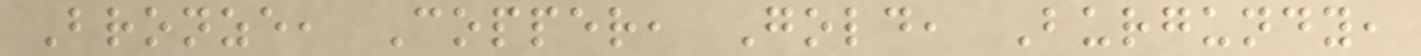Bronze, Copper, Gold, Burgundy,
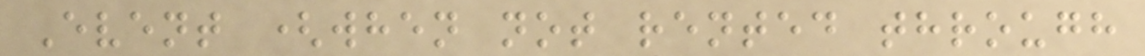Event (when not rented through
